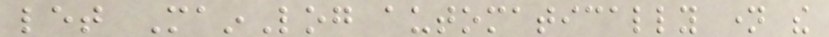let MainLog automatically name the
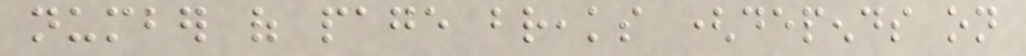number of page breaks (depends on
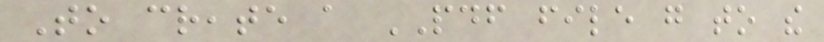To create a PDF file go to the
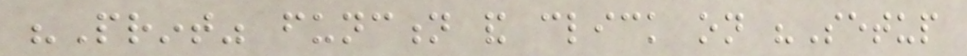"Print" function and click on "Setup
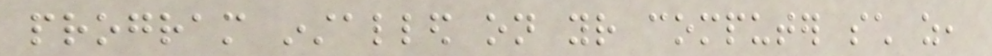program installed on your computer such as,
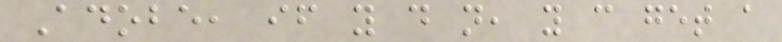Adobe, if you do not, you can get a
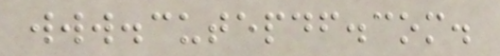www.cutepdf.com.
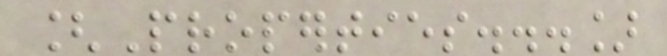[Properties...]
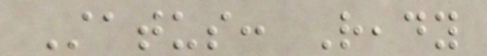Status: Ready
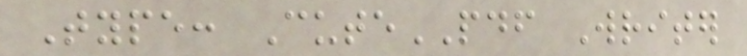Type: CutePDF Writer
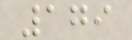179
